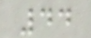44
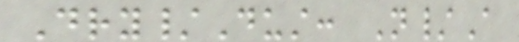Dry/Dust: N/A
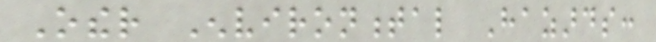Other Environmental Hazards:
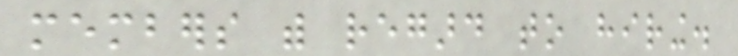members with regard to hiring.
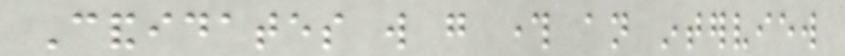Candidates will go through an interview
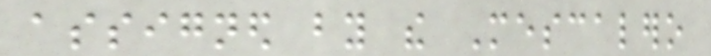assigned by the Mescalero
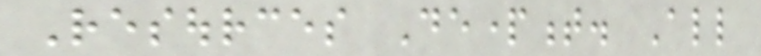Resources Department. All
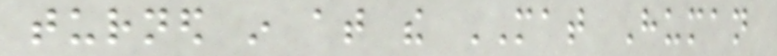turned in at the MAT Human
